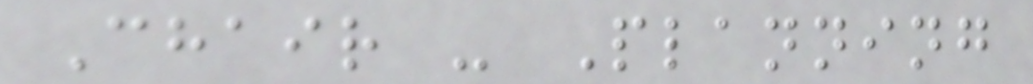Chair - Planning
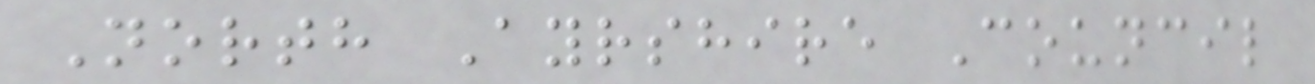North Ayrshire Council
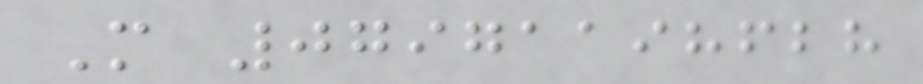M 07971198628
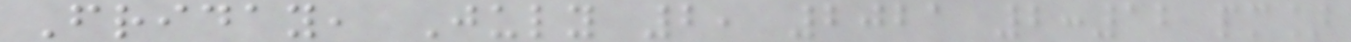Friday, July 2, 2021 2:12 pm]
